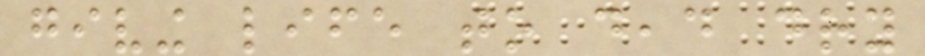giving life to dead dry
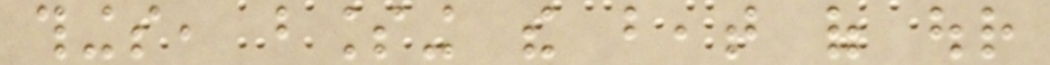things, blessing the beat of our
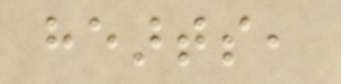hearts,
